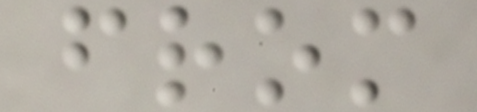from
